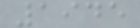1945
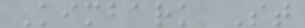Kimbark St
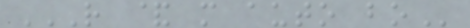R & M AUTO BO
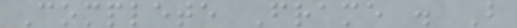Complete Frame . B
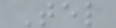Tel
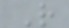R
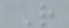R
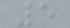5
